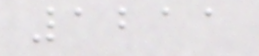1211
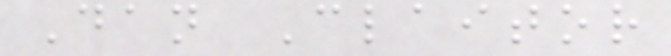Dan Claitor
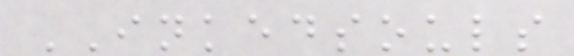INKEDSOULS
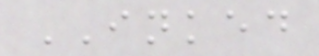INKED
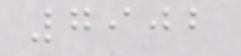7902
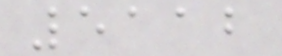5112
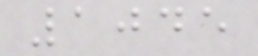1045
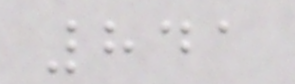841
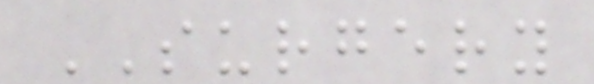SURGERY
